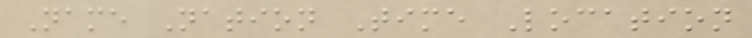Name Nation Time Location
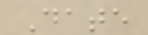Date
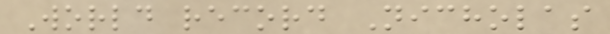World record Nicholas
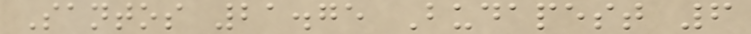Santos 21.75 Budapest 6
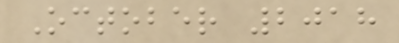October 2018
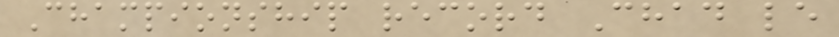Championship record Chad le
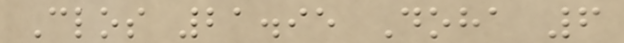Clos 21.95 Doha 6
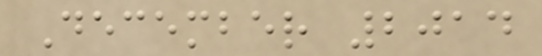December 2014
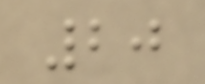20
